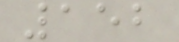152
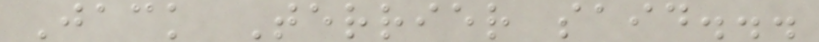Jack Terrier said...
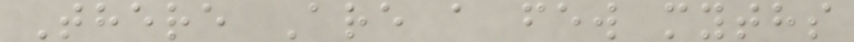There Are a few myths
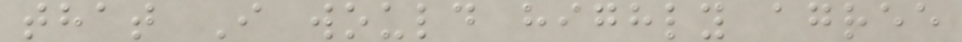that I would highly agree
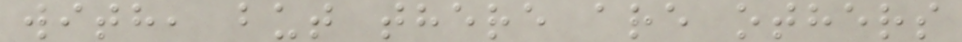with, but there are others
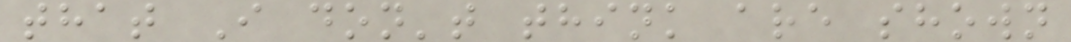that I don't think are shown
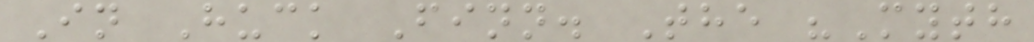In Huck Finn. The "Myth
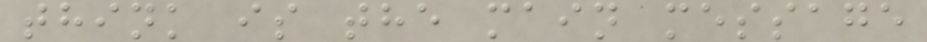think is the main message
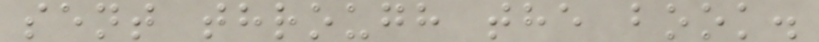sent through the book.
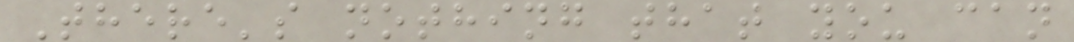There's nothing that you can
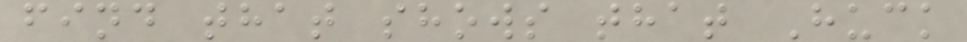find that shows that Huck
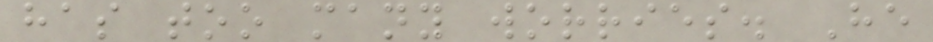has too many worries. He
